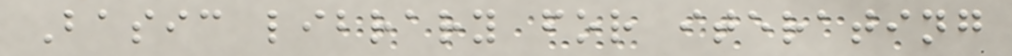Basic library for iterating
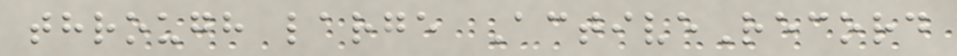through large ActiveRecord
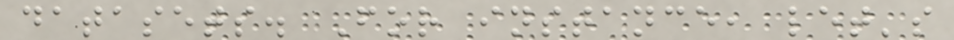datasets. For instance, let's
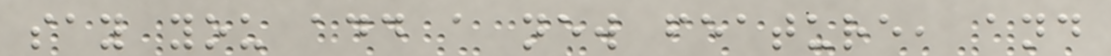say you add a new feature, and
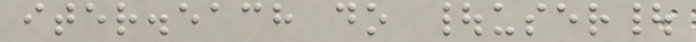iter.each do |user|
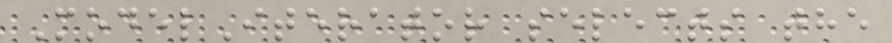ModelIterator selects the
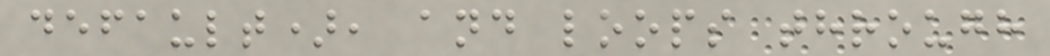default), and loops through
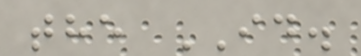the ID.
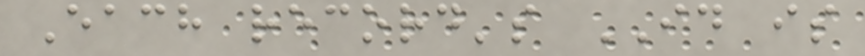Each record's ID is
